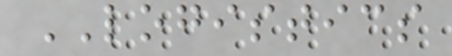LOGISTICS
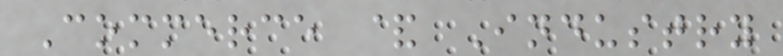Commerce & Industry
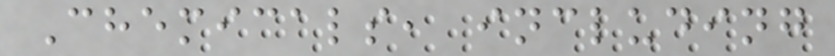Chemicals, including
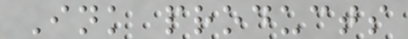Ink products
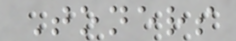Toners
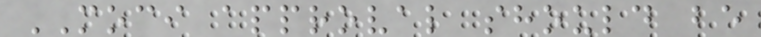MOCI approval should be
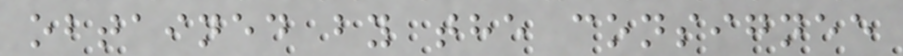obtained by the consignee
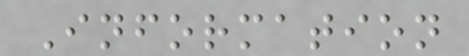Information
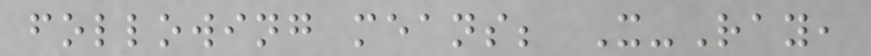following means; X-Ray,
